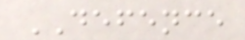DEFENCE
